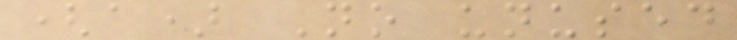(a) No unused
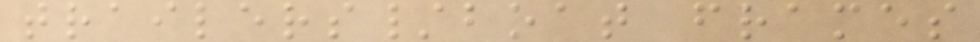trailers/boat frames
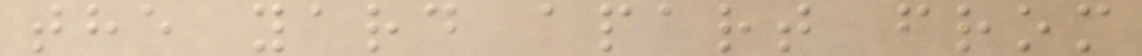the yard apart from
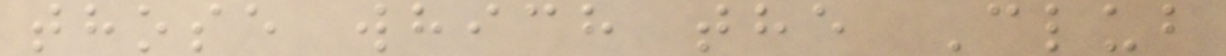those which the Club
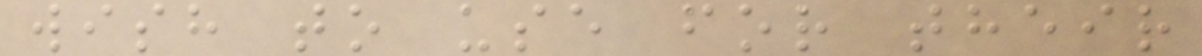wish to use for their
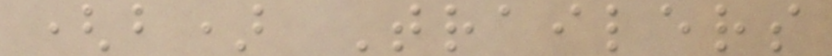(b) Trailers
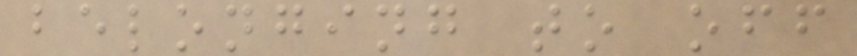belonging to off
